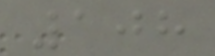108
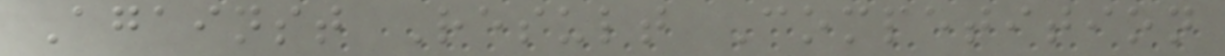Against Result Competition
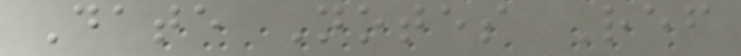Date Notes Ref
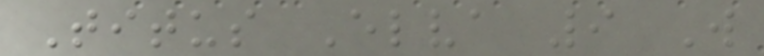Titus Elva 9 W
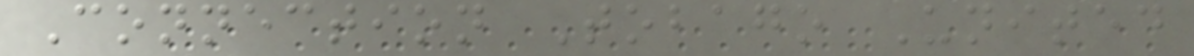Connection Tobago United
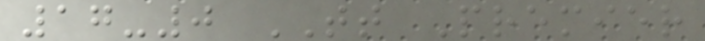17-0 TT Premier
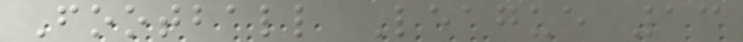Football League 13
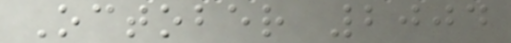October 2004
